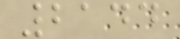2144
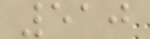510
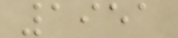1951
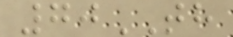70TH
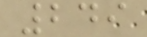249
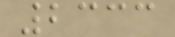2333
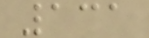131
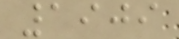1909
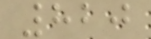820
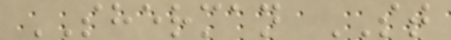SHERMAN ST
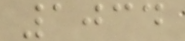1034
